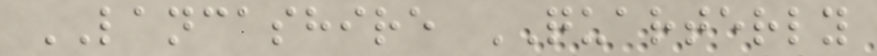LANCASHIRE QUARTERLY
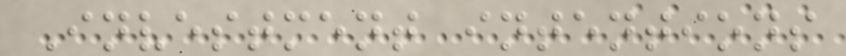Investment intentions
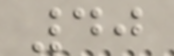40
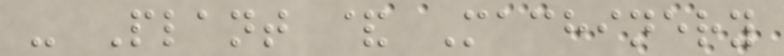- Plant & Machinery
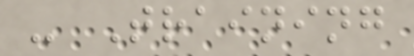- Training
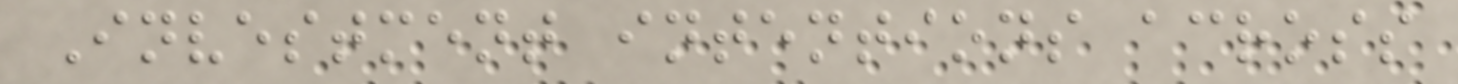Investment intentions across
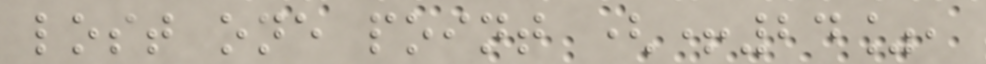lost one point (+24%,
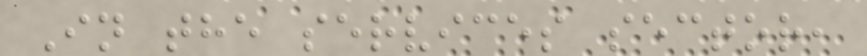In the services sector,
